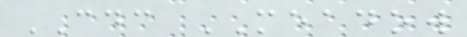CDC MEADOW
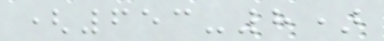(653-8)
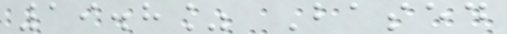19.8% Based
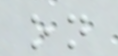on
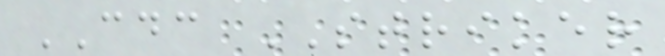CDC STRIKER
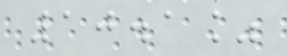10.1%
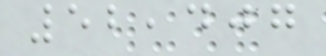52,407
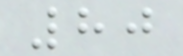80
